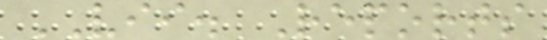VII. Reports
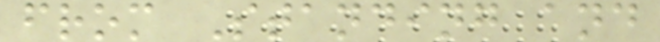from Standing and
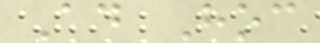Ad Hoc
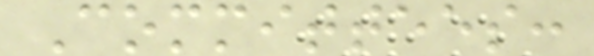Committees:
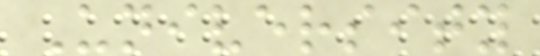University
